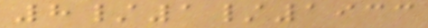8/1/1933
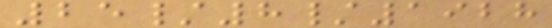25/8/1928
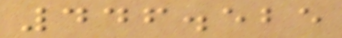446.525
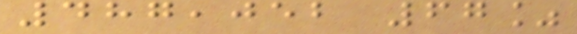487,052 67%
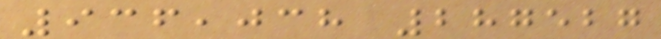936,038 287527
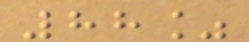88%
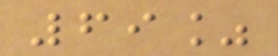69%
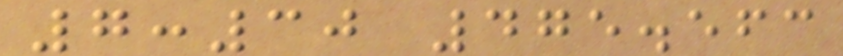7:30 475.563
